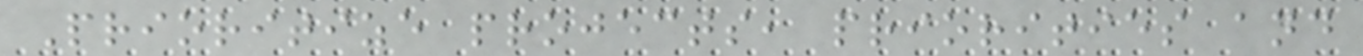Prioritize projects, priorities and
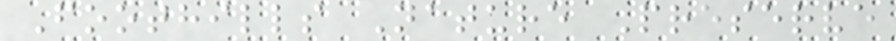Foothills Nature Preserve
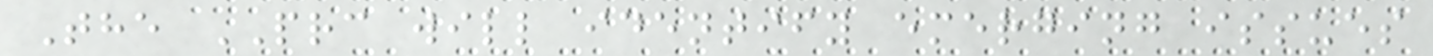The PRC will identify emerging issues
